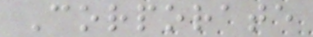Corporate
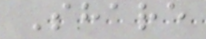Share
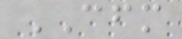CFM
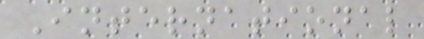International
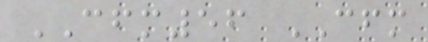CFM56 CFM
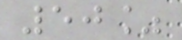50%
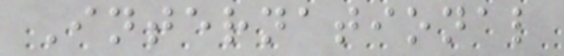International
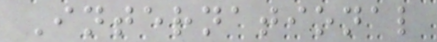International
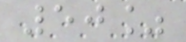50%
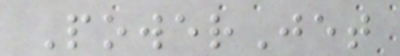PowerJet
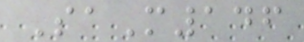SaM146
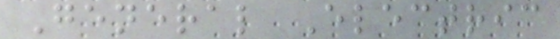General Electric
